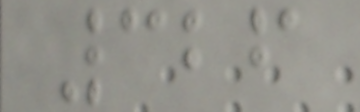326
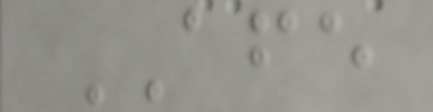AFE
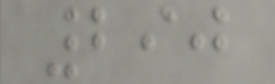290
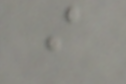i
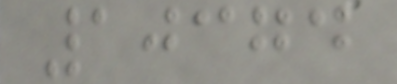10374
